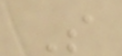So
